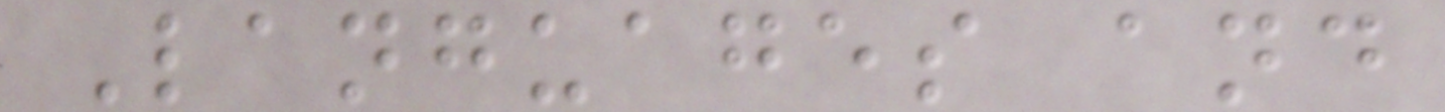Languages and
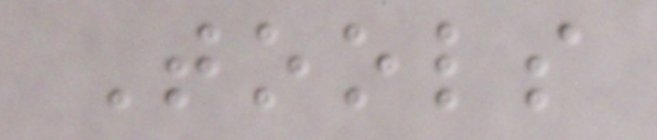Tools
